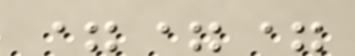===
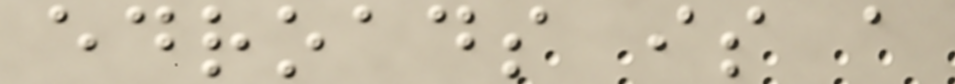edroads is a
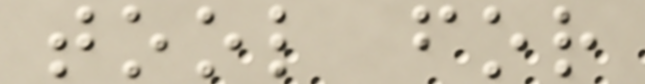tool for
